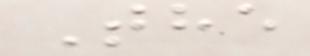The
